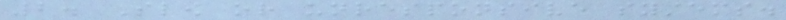2. Slow or unresponsive systems.
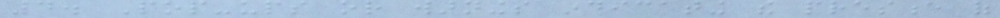4. Pop-ups or warnings indicating the presence of
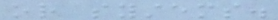or systems.
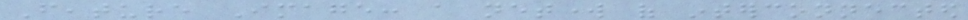Feature Image: a network of interconnected
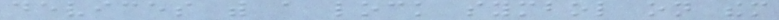devices with a lock symbol on them
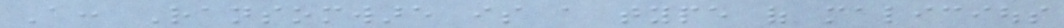A: Ransomware is a type of malicious
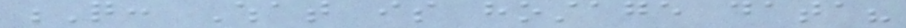Q: What is hostage data?
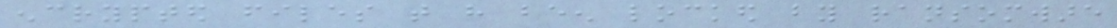encrypted files that have been locked by ransomware
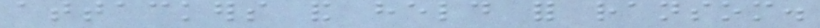attackers and held for ransom.
